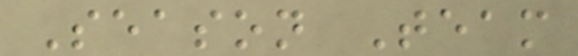Season Team
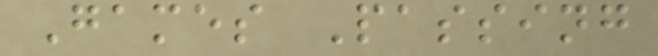Games Passing
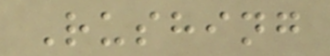Rushing
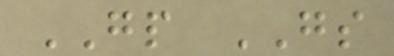GP GS
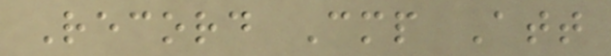Record Cmp Att
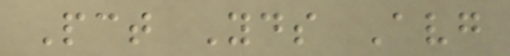Pct Yds Avg
